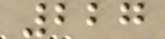227
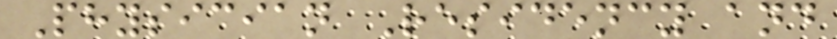Physician Residency and
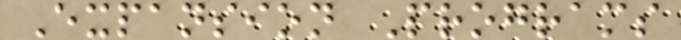Expansion Programs
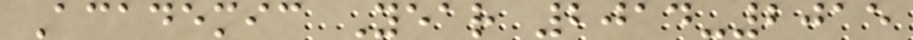Academic Year 2014-2015
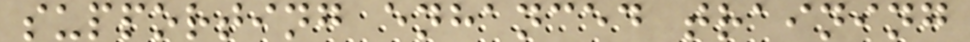supporting enhanced training
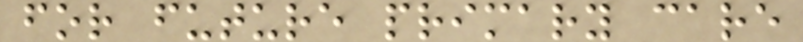for future primary care
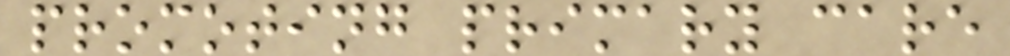promoting primary care
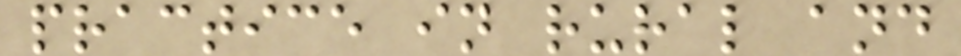practice in rural and
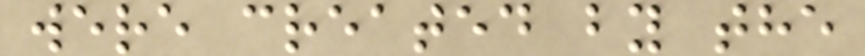were created by the
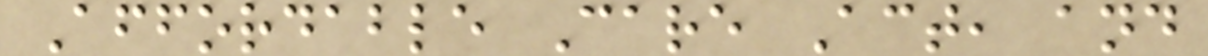Affordable Care Act, and
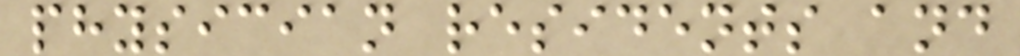physician residents and
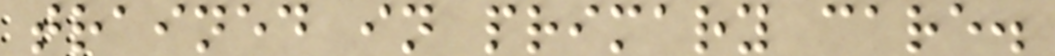trained in primary care.
